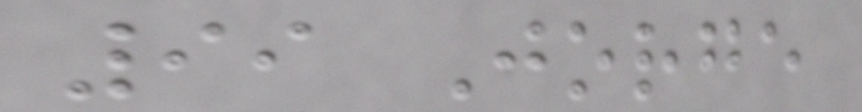99 Jorge
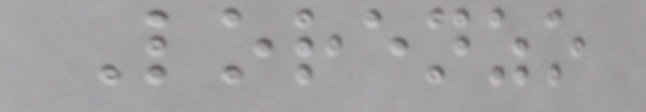Lorenzo
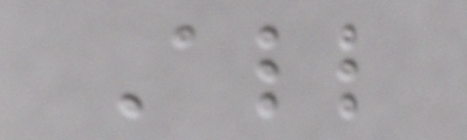All
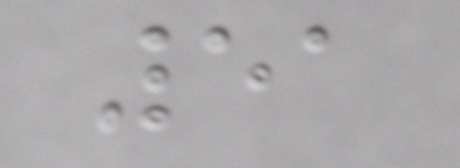51
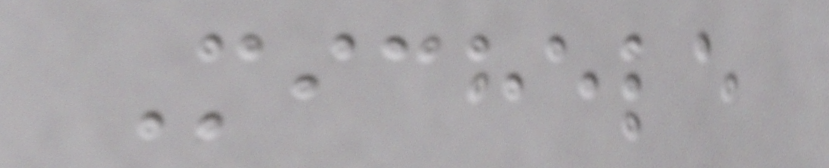Michele
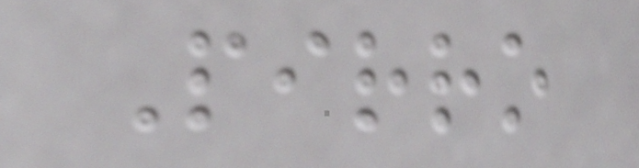Pirro
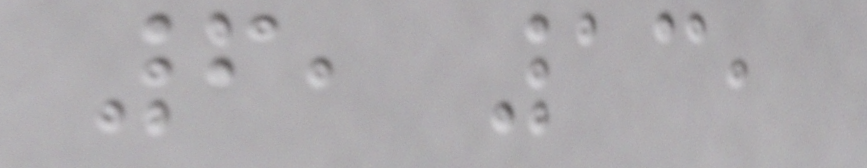6, 13,
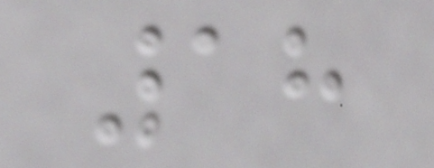18
